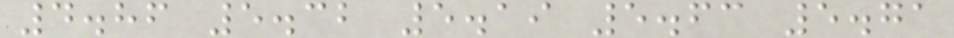4.86 5.32 5.19 5.63 5.71
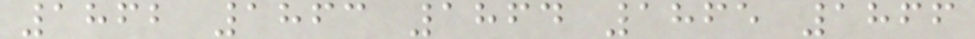1862 1863 1864 1865 1866
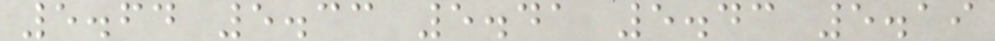5.64 5.33 5.41 5.43 5.19
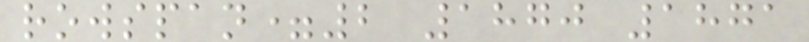rowspan=2 1870 1871
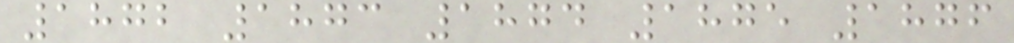1872 1873 1874 1875 1876
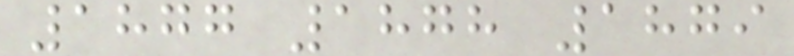1877 1878 1879
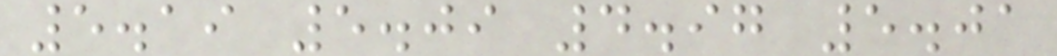5.19 5.09 4.97 5.01
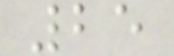25
